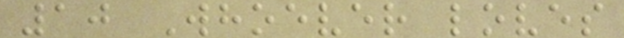10 Whoever loves
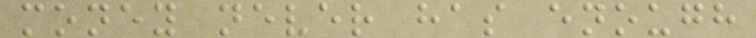money never has enough
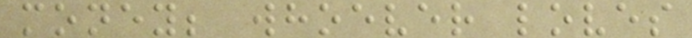money; whoever loves
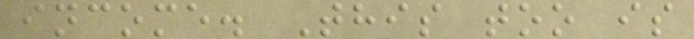income. This too is
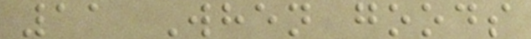11 When goods
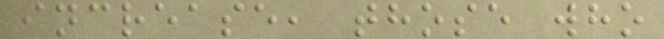increase, those who
